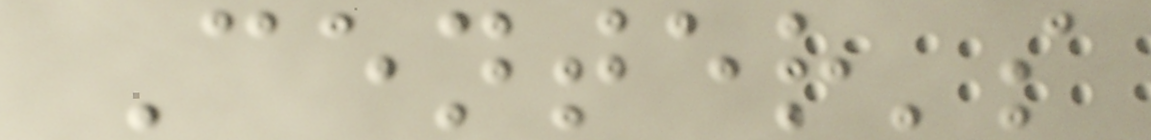Center's
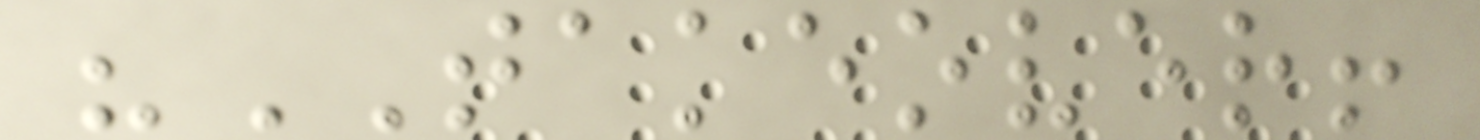"TAKEOVER!
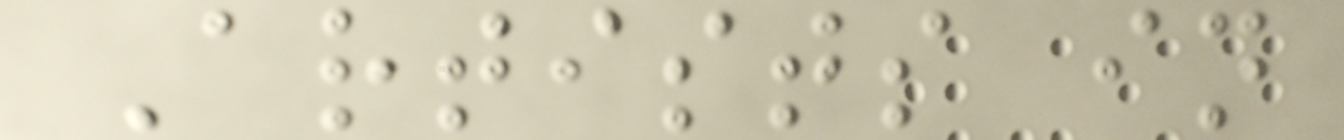Artists in
